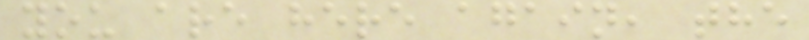you are here again, the
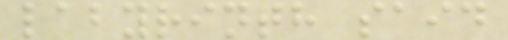labyrinth said
